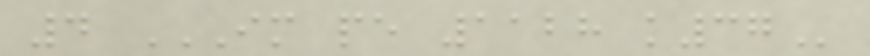4 IM PE 1128 K37
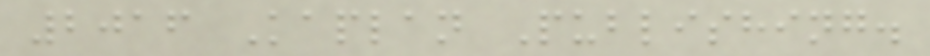2016 Kaplan Publishing.
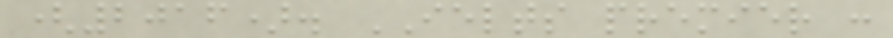(2016). IELTS premier :
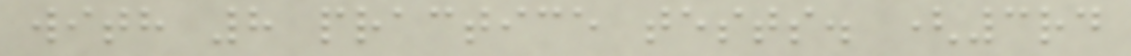with 8 practice tests. (3rd
